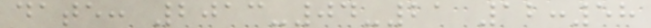date: 2013-04-21 12:58
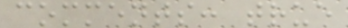comments: true
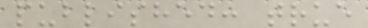published: true
